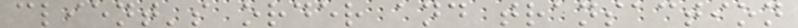client's order and transaction
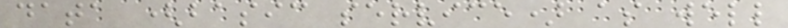data (basic service) as well
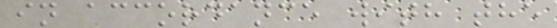in accordance with the
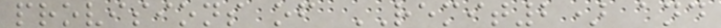provisions of REMIT2) and
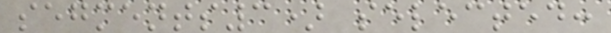segments3) selected:
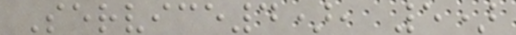Service4), 5)
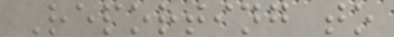Reporting to
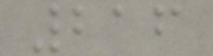216
